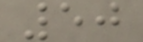50
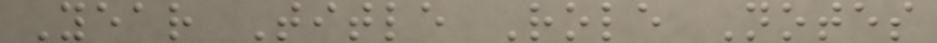Year Title Role Notes
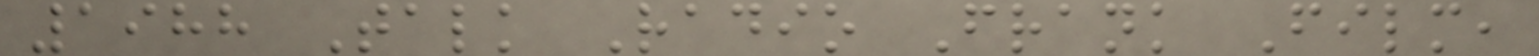1988 Talk Radio Frank Film,
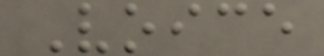Voice
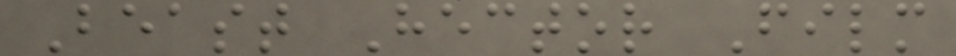Beast Hector Film
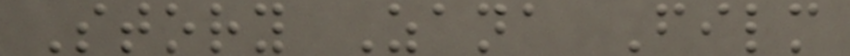Story Zana Film
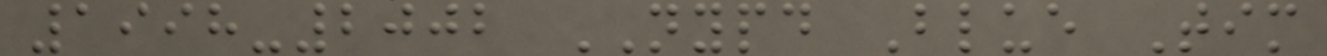1998-2002 NYPD Blue Tim
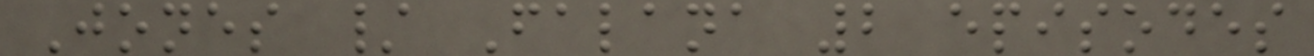Jones / Falana 2 episodes
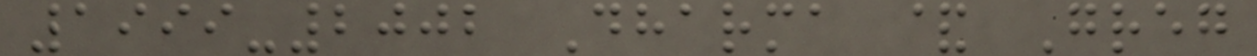1999-2002 Dharma & Greg
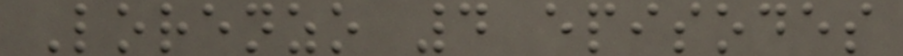Lorenzo 4 episodes
